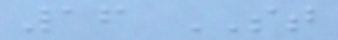16 ST
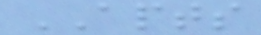APTS
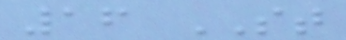16 ST
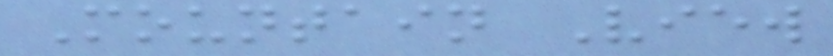Mountain View
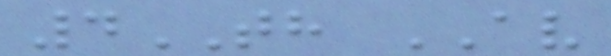4TH AV
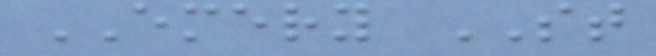EMERY ST
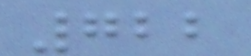722
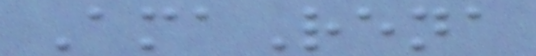AmaRena
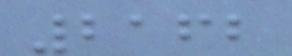2162
